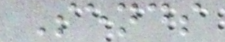Sends
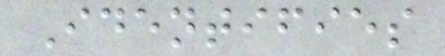Identifies
